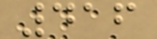416
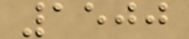1500
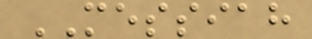MESSIAH
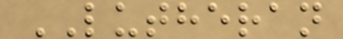LUTHERAN
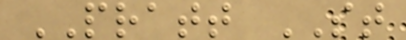PRATT ST
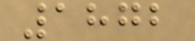1872
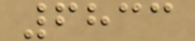6833
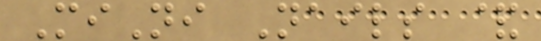MiNi Nails &
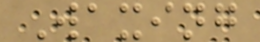Waxing
